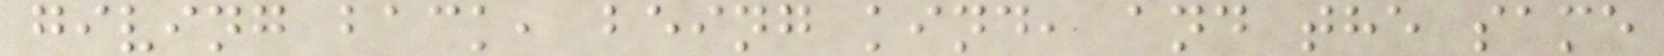giving back, being kind, and the same
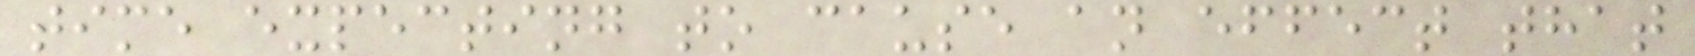time expecting to cause an effect that
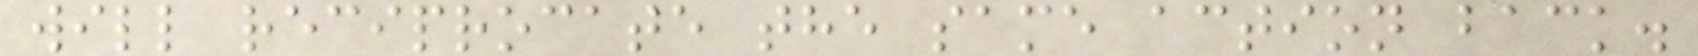will reciprocate the same action back.
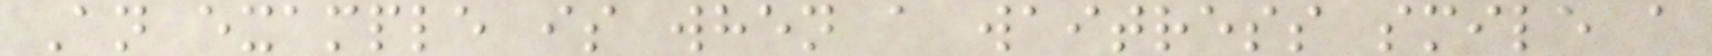An example is when a waitress smile a
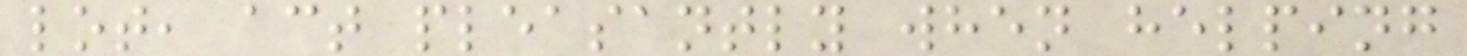lot, act pleasantly when helping
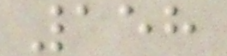158
